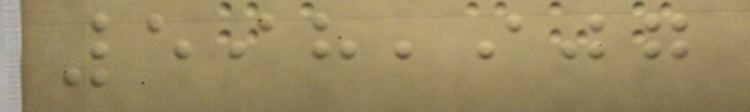598,907
